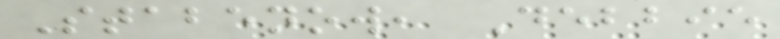Stabenow, Debbie
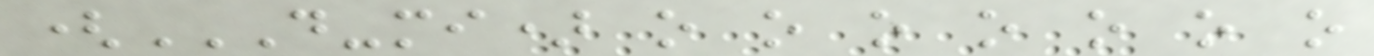(D-MI) O O O O O O O
